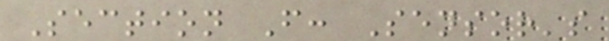Section F: Sensor's
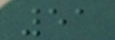51
